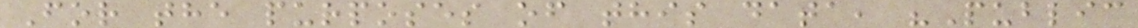For the purposes of this data, "Public
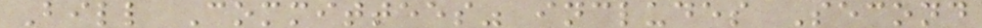Bill Committees" includes Second
